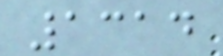1314
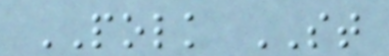POLK ST
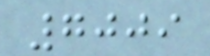7009
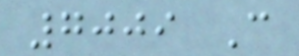7009 C
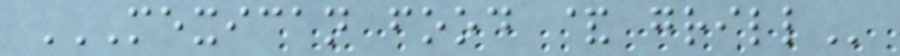MEXICAN FOOD & GRILL
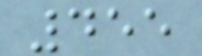455
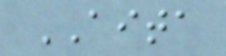AITA
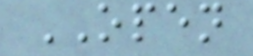OPEN
